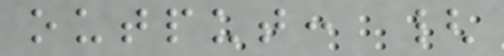output: {
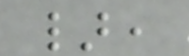},
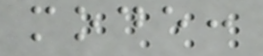mode:
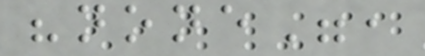"none",
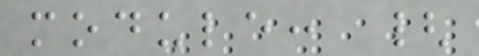module: {
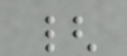{
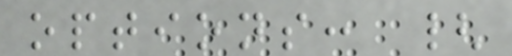options: {
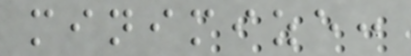minimize:
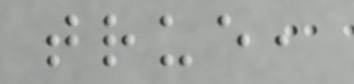true,
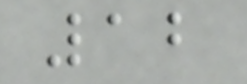12
